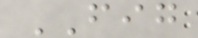FIG
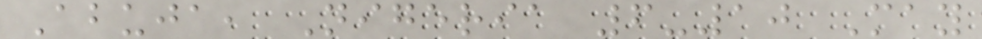Abuja, Nigeria 6-10 May
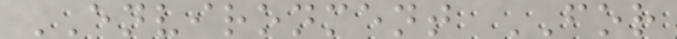ENVIRONMENT FOR
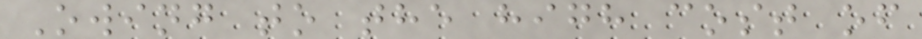Owing to the high cost of
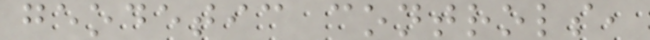geodetic controls,
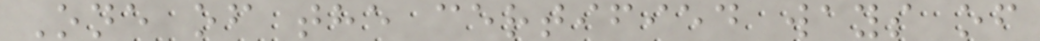One of the certified ways of
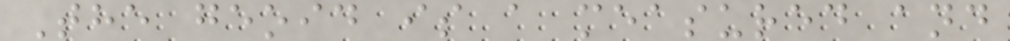The geoid is a measured and
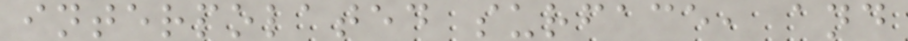interpolated surface, and
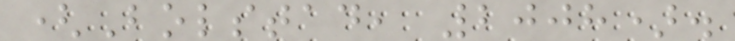(Bolstad, 2008).
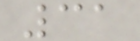31
